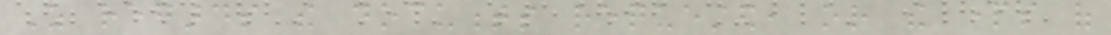As regards the documents requested, or the parts of
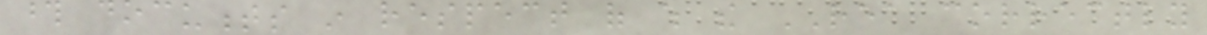those documents in respect of which the REA correctly
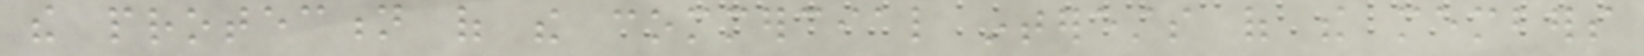the protection of the commercial interests of the members
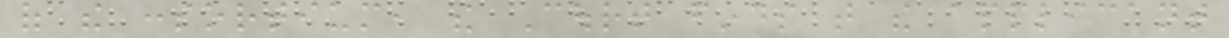of the consortium, the Court finds that the applicant
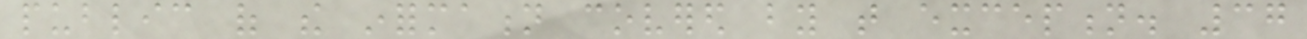public of the information covered by that exception. 37
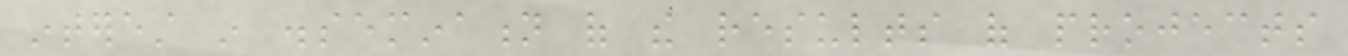interest in dissemination of the results of projects
